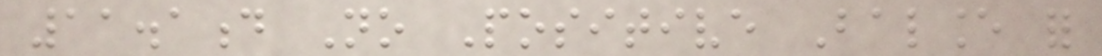11.1d No Positive Balance for
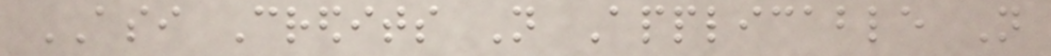ASI Credits Not Applicable Not
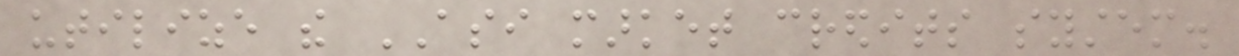utilize the ASI market credits system.
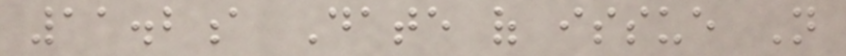11.2a Date of issue Not
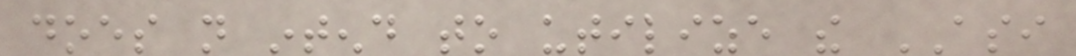does not intend to utilize the ASI
